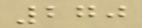270
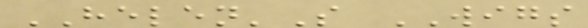HELEN'S WIGS
